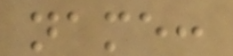name:
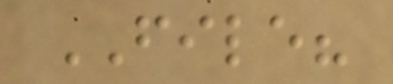FILE?
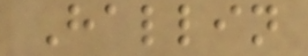Hallin
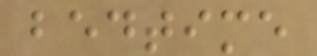bedtime
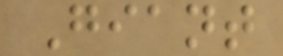Giant
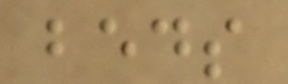beds
